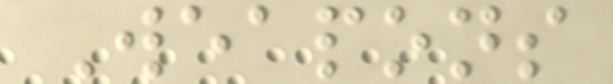Weapons
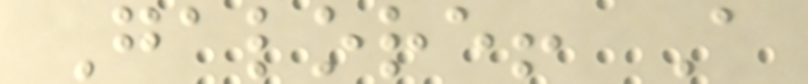Galore! A
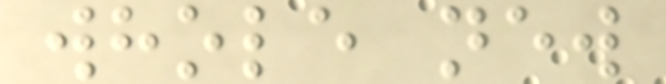whole new
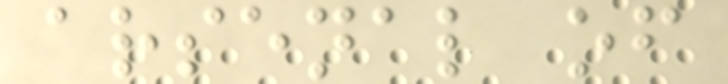arsenal of
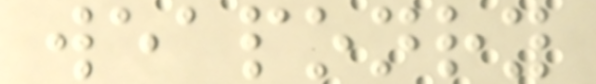weaponry
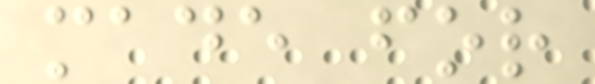made for
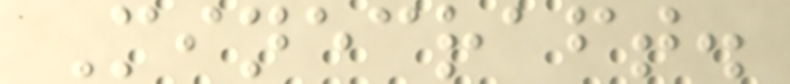Minecraft.
